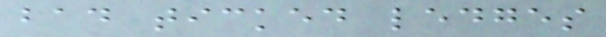bad ticked ledges
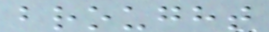brought
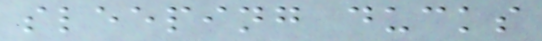sleeping ducks
